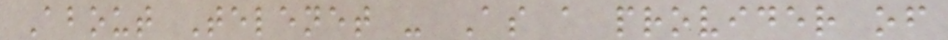About Telenet - As a provider of
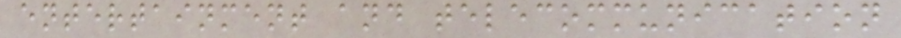entertainment and telecommunication
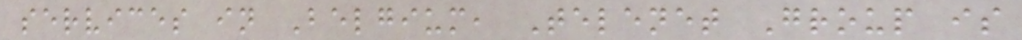services in Belgium, Telenet Group is
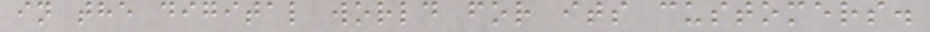in the digital world for its customers.
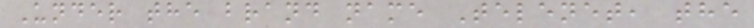Under the brand name Telenet, the
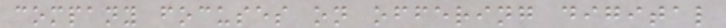company focuses on offering digital
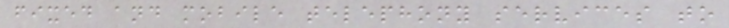fixed and mobile telephony services to
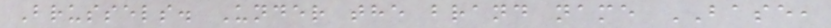Brussels. Under the brand name BASE,
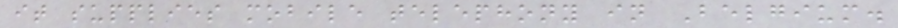it supplies mobile telephony in Belgium.
